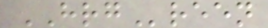HRGreen
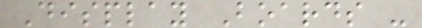Display Boards -
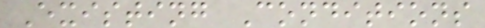Existing Conditions
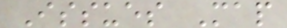Issues Map
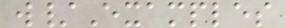w/Examples
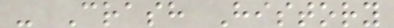- Crash History
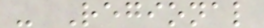- Regional
